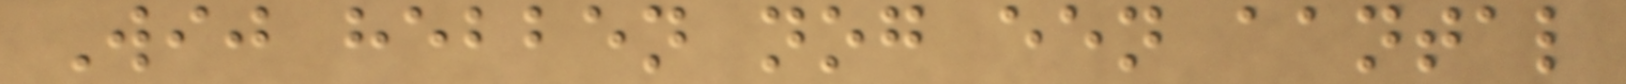Wij hebben nog een aantal
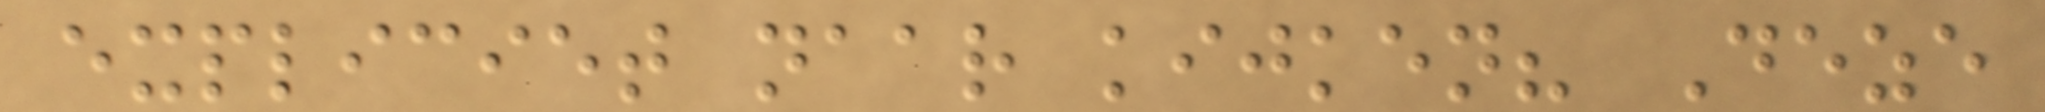expliciet naar kijken? Deze
